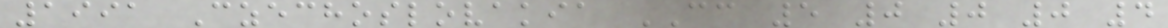1991 Czechoslovakia CC 5 0 0 0 4
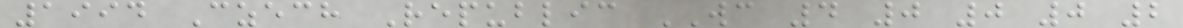1994 Czech Republic WC 4 0 0 0 2
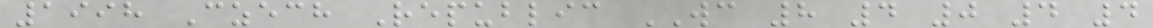1998 Czech Republic WC 8 4 0 4 4
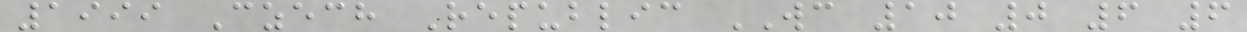1999 Czech Republic WC 10 0 6 6
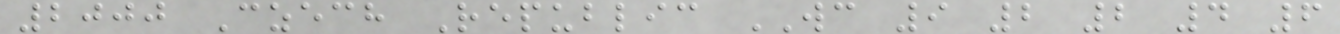2000 Czech Republic WC 9 2 2 4 6
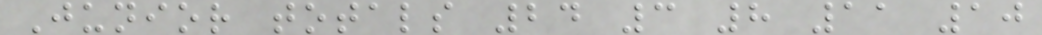Junior totals 24 3 8 11 10
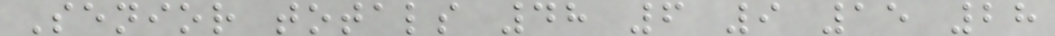Senior totals 48 6 9 15 28
